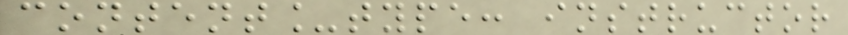content_type: instructor
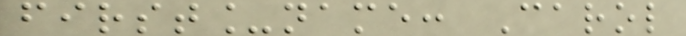first_name: Carol
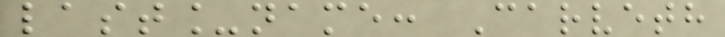last_name: Carveth
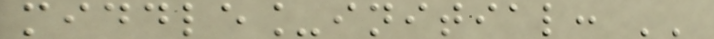middle_initial: ''
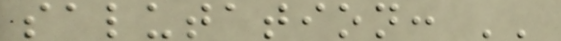salutation: ''
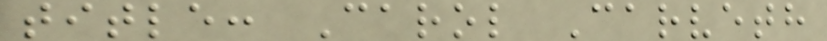title: Carol Carveth
